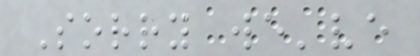Sorry we've
